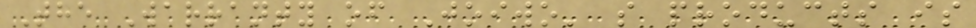The Warranty of Joiwo' s products is
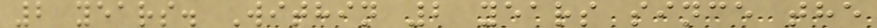2 years. Within 2 years since the
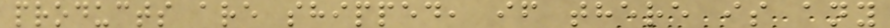products are shipped, if there is any
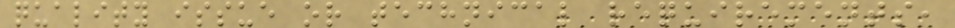quality issue or technical requirements,
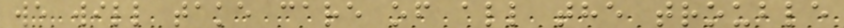we will take care of all the trouble
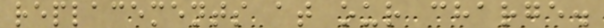replacements at our charge.
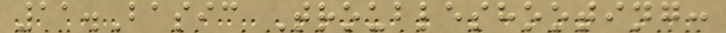11.Basic Troubleshooting:
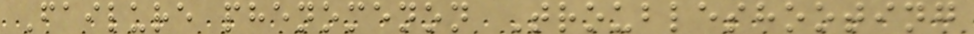Failure phenomenon Troubleshooting
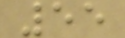55
